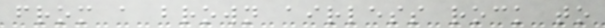from a brown airless rock to
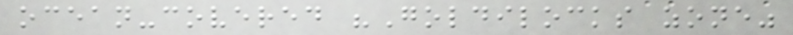ocean-covered "Goldilocks zone"
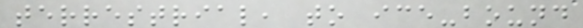terrestrial, to ice-bound
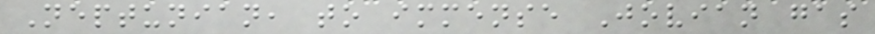Neptunian, to immense Jovian gas
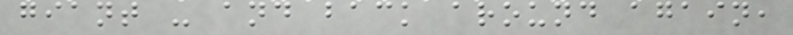giant - and back around again,
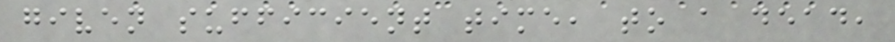given sufficient time, to a dead,
